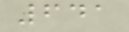641
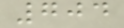704
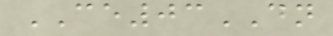CE03DN
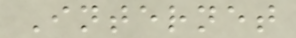Internet
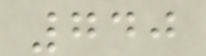740
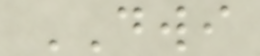DWI
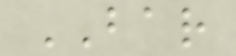BAR
